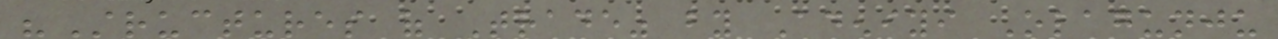"Structures of Trade" by Adeniyi Olagunju
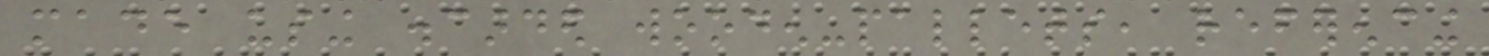made using discarded wooden-pallets, referencing
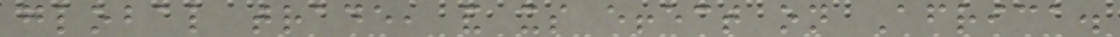global trade, and its effect on Africa.
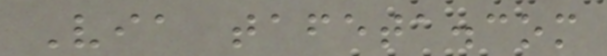Via tafeta.com
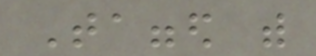Tagged with
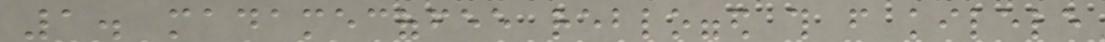1. madamecoffee reblogged this from kilele
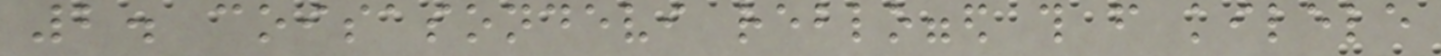2. coisasondevi reblogged this from kilele
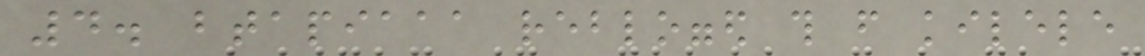4. btapiaaa reblogged this from kilele
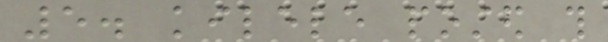5. kilele posted this
